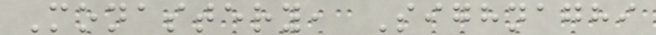Monastery, Sighnaghi
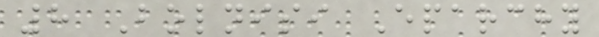8 Bolnisi Eparchy
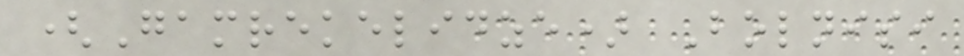(Gamrekelidze) Bolnisi
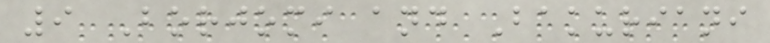9 Borjomi and Bakuriani
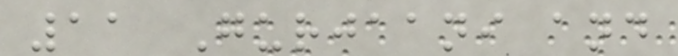11 Gurjaani and
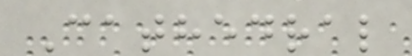Cathedral
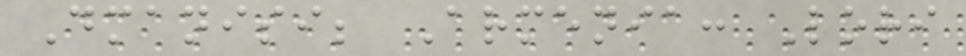Dmanisi; Armenia: Lori
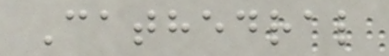Cathedral
